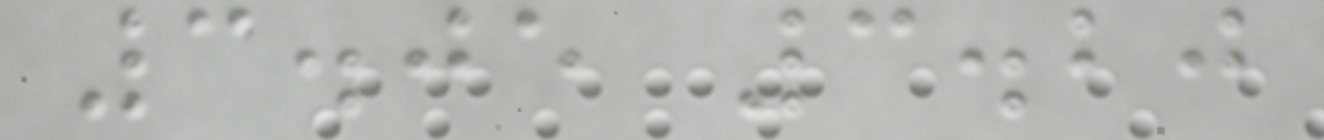3.05 3.20
